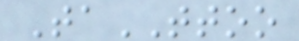TaTTOO
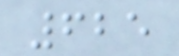625
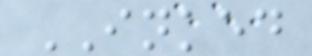INKED
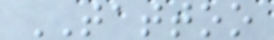TATTOO
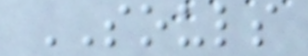SOULS
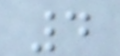4
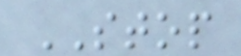STOP
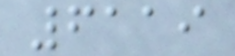6119
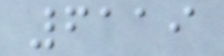6119
